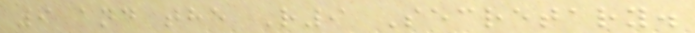9 and the R9 Secretary.
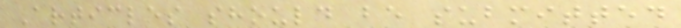Articles should be submitted
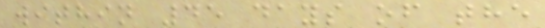within 45 days of the
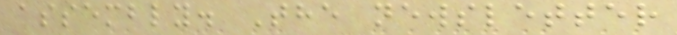assembly. The newsletter
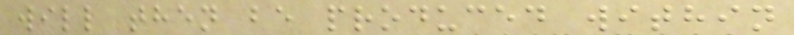will then be produced within
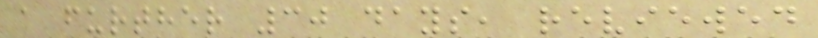a further 30 days, reviewed
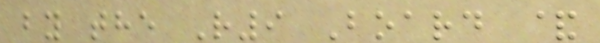by the R9 Board &
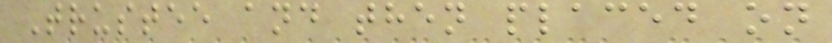Trustee and then placed on
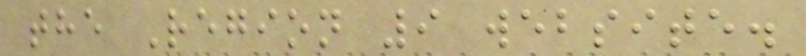the Region 9 website.
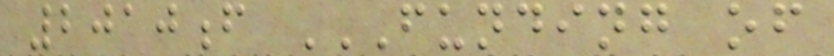2010f FUNDING OF
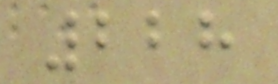228
